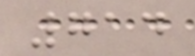714
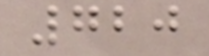720
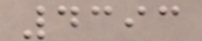4393
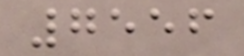7556
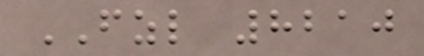FZL 8210
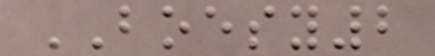BOESY2
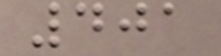401
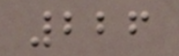226
